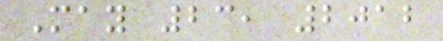May 23, 2012
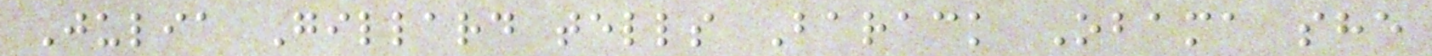Julia Gillard tells Barack Obama she
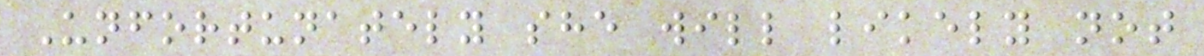Unfortunately she will likely not
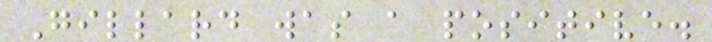Gillard was a positive.
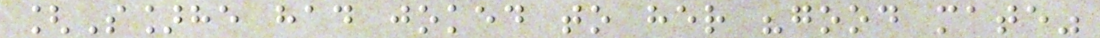[S]he had joked to her "good mate"
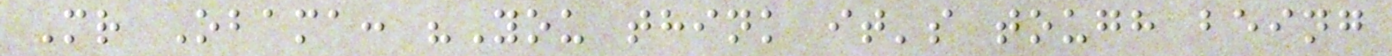Mr Obama: "You think it's tough being
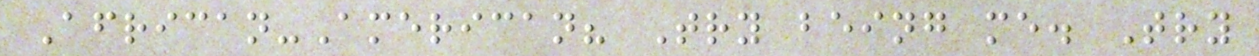African-American? Try being me. Try
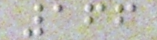166
